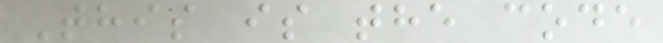This is the code
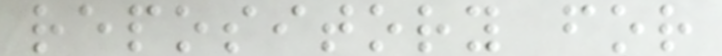repository for
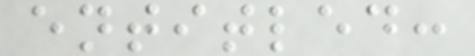entitled:
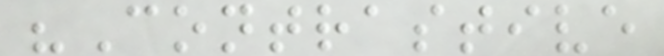"Contrastive
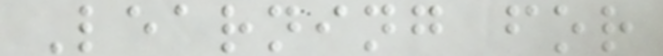Learning for
